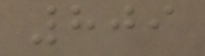809
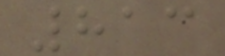813
